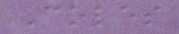Coles
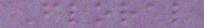Floral
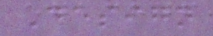Design
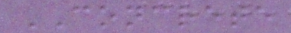CONCRETE
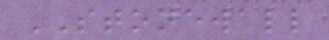STONEWALL
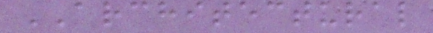ARCHITECTURAL
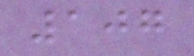107
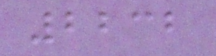2232
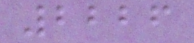2226
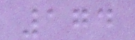174
